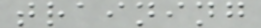training
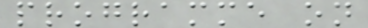programme on
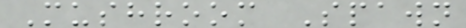Mushroom Spawn
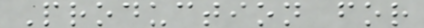Production for
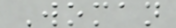Woman
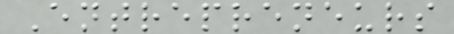Entrepreneurs
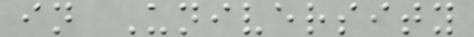in University
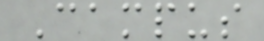Campus
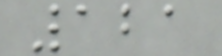121
